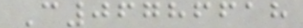C06786618
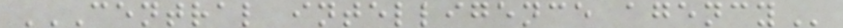CENTRAL INTELLIGENCE AGENCY
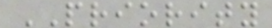PRIORITY
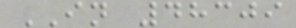IN 48309
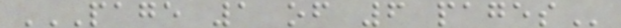PAGE 1 OF 6 PAGES
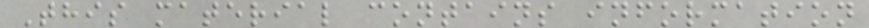This material contains information
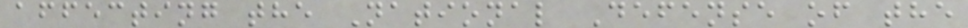affecting the National Defense of the
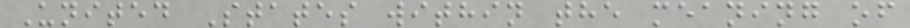United States within the meaning of
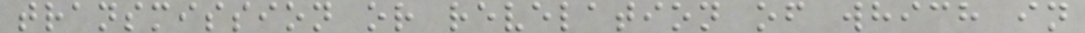transmission or revelation of which in
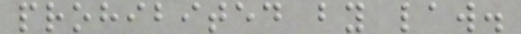prohibited by law.
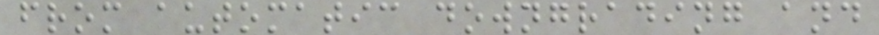from automatic downgrading and
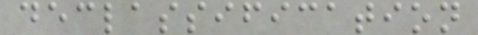declassification
